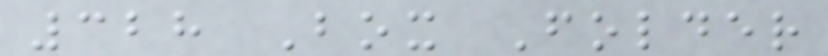328 Box Folder
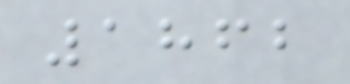1862
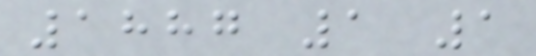1887 1 1
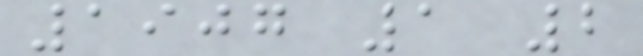1907 1 2
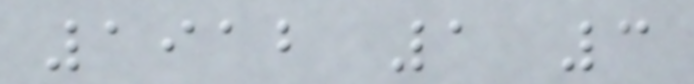1912 1 3
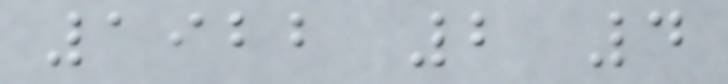1922 2 4
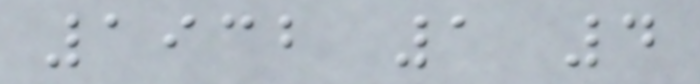1932 1 4
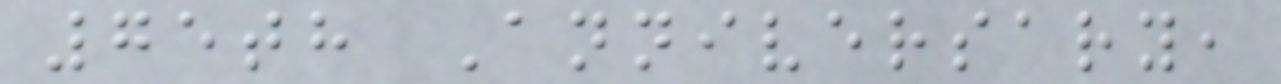75th Anniversary,
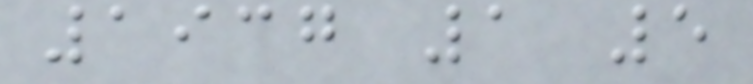1937 1 5
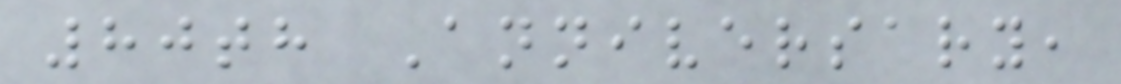80th Anniversary,
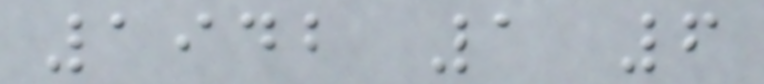1942 1 6
